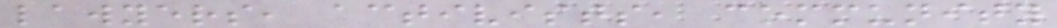lawyers, activists, community
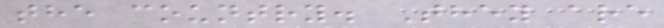the country. They are
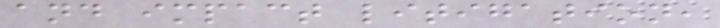and impact litigation,
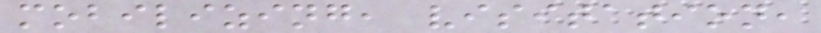mobilizing, visitation,
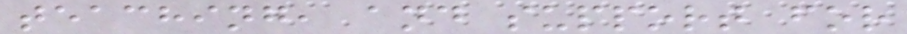teaching, and support for
